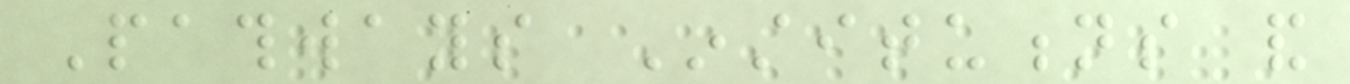Pathways Institutions and
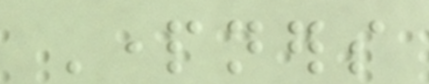Partners
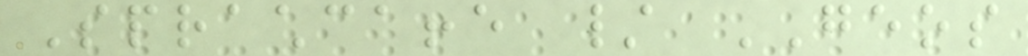Sprachcaffe / GEOS
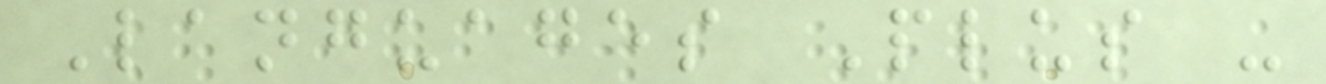Languages Plus -
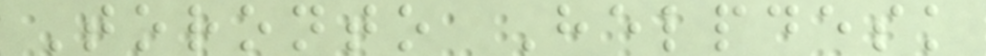Toronto Helpdesk
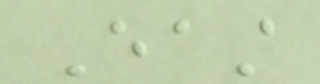East
